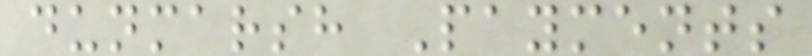dunmarsh Payments
